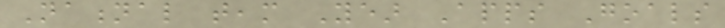National team Year Apps Goals
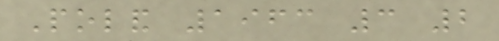Poland 1963 3 2
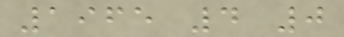1965 4 0
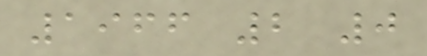1966 2 0
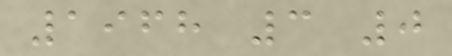1968 3 0
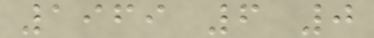1969 6 0
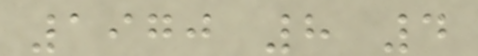1970 8 4
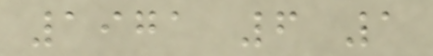1971 6 1
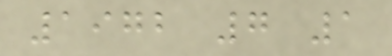1972 7 1
